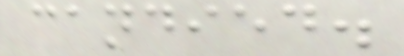candied.
